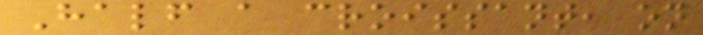Half a croissant, on
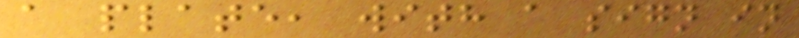a plate, with a sign in
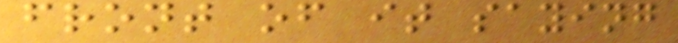front of it saying
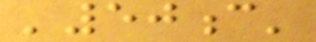'50c'
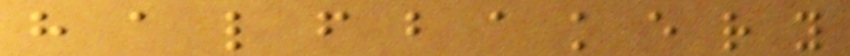h a l f b a k e r y
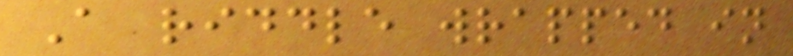A riddle wrapped in
